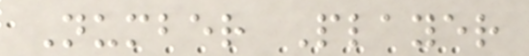Number Player
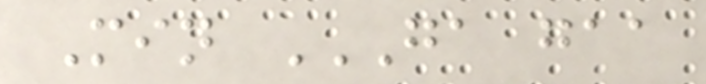Min GA GAA
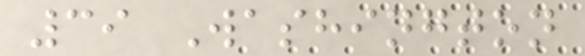39 Washington
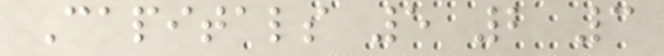Capitals 5 2 3
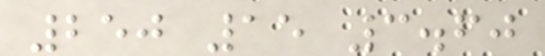250 15 3.60
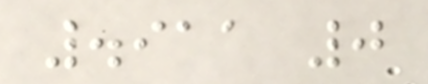.911 0
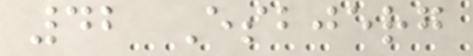42 Esbjerg
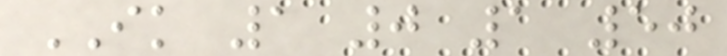IK 1 0 1 50
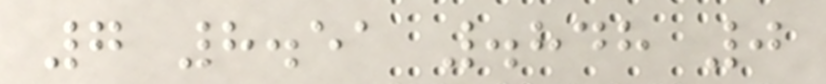7 8.51 .848 0
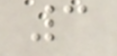3
